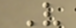V
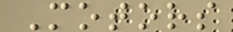Motors
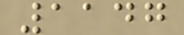1147
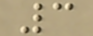3
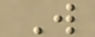W
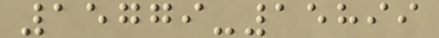15779-15899
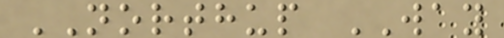NORTHUP WAY
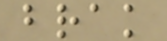brak
